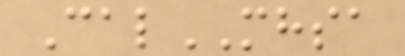CalMHSA
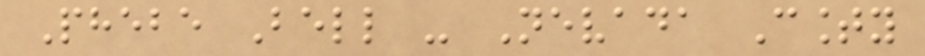Phebe Bell - Nevada County
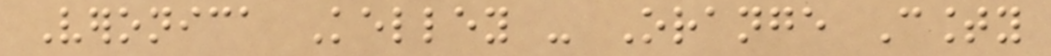Veronica Kelley - Orange County
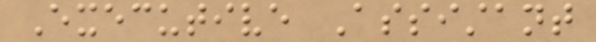Executive Assistant
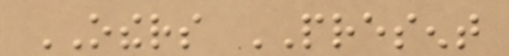OTHERS PRESENT
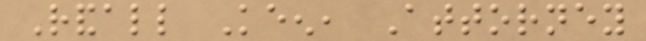Randall Keen, Attorney
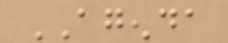AGENDA
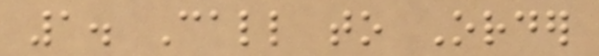1. Call to Order
